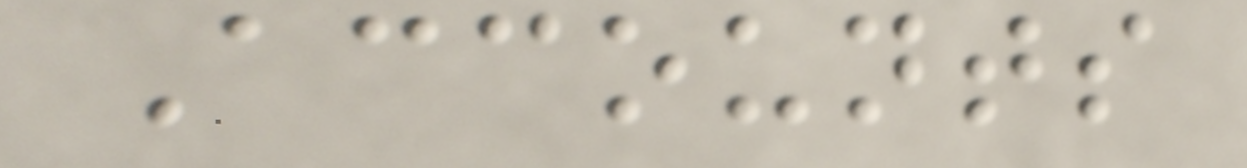Accounts
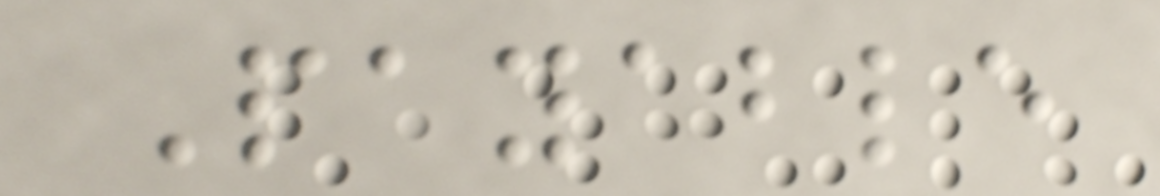Payable
